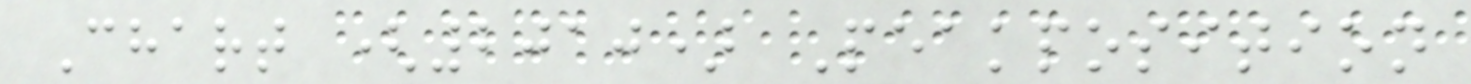Chart (2010) Peakposition
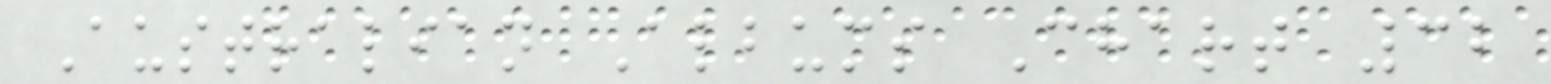Australian Albums Chart 32
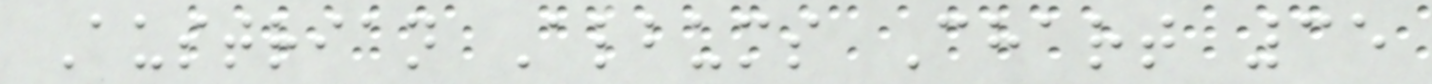Austrian Albums Chart 35
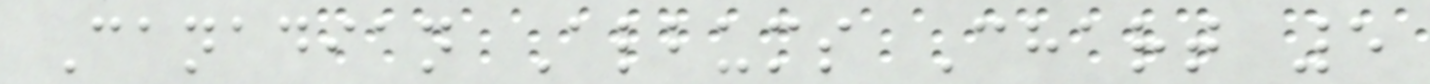Canadian Albums Chart 5
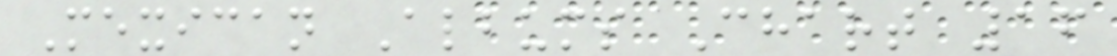Mexican Albums Chart 16
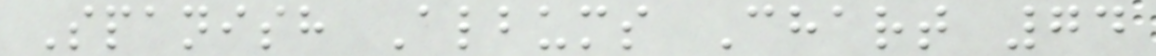Spanish Albums Chart 74
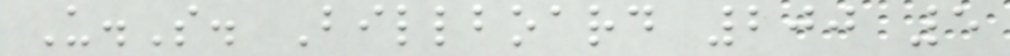U.S. Billboard 200 5
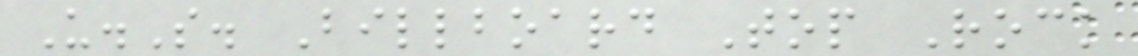U.S. Billboard Top Rock
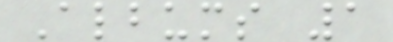Albums 1
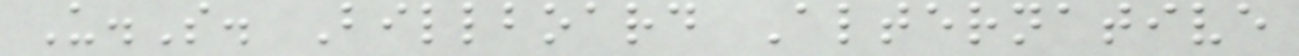U.S. Billboard Alternative
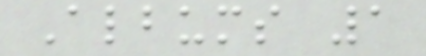Albums 1
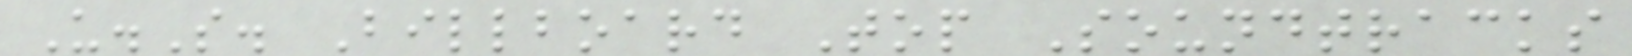U.S. Billboard Top Soundtracks
